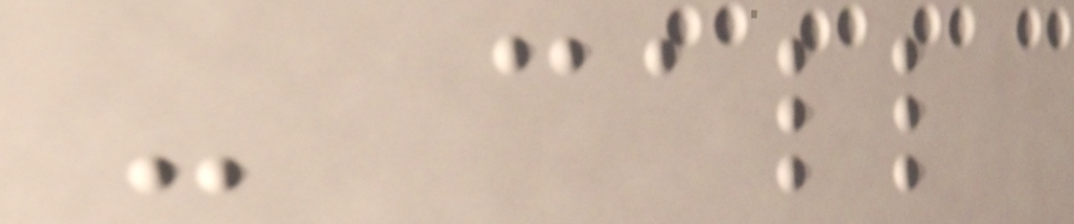- call
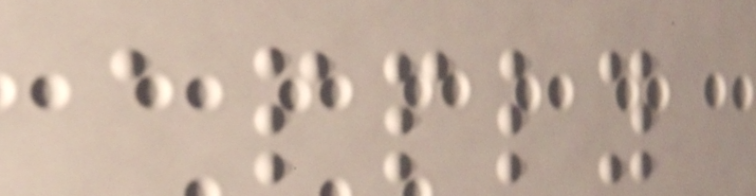apply
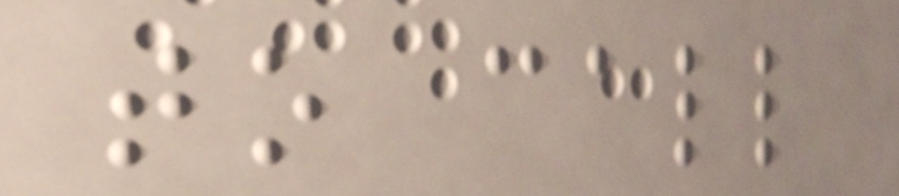to call
